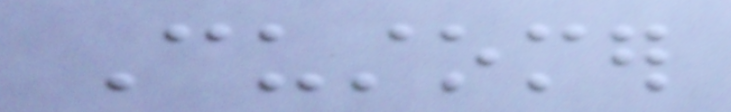Customer
